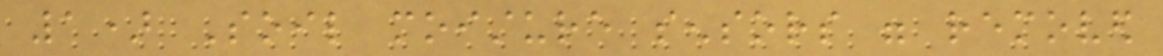1) Soil moisture sensors were removed
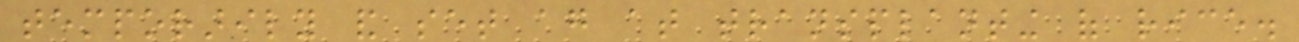temporarily and set again at transplanting of rice.
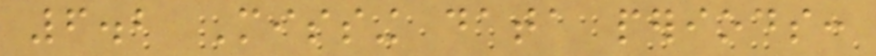6.2 Missing data periods:
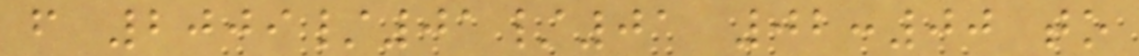from 2009/01/01 02:00 to
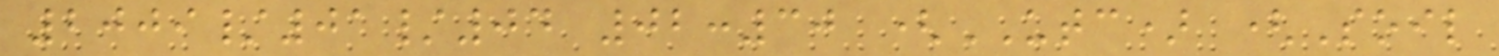2009/01/04 02:30 (UTC) (Soil
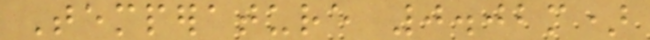Temperature 0.02m)
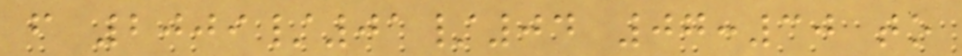from 2009/01/04 07:30 to
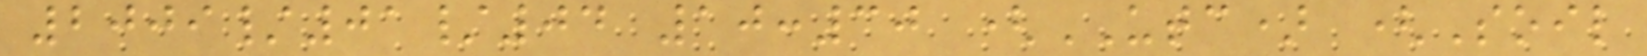2009/01/04 10:30 (UTC) (Soil
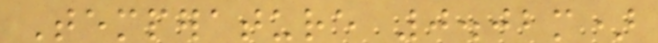Temperature 0.02m)
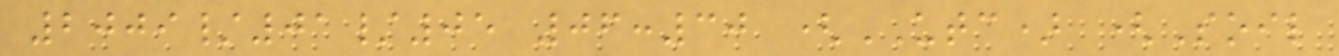2009/01/05 06:30 (UTC) (Soil
